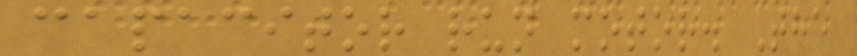capacitor run motor. The
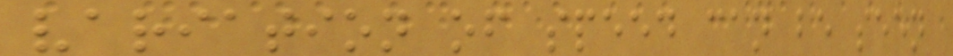variation of speed can be seen
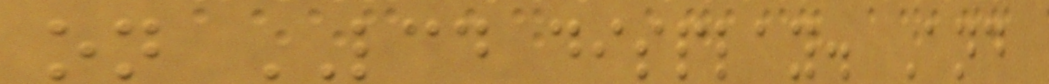on LCD display. And
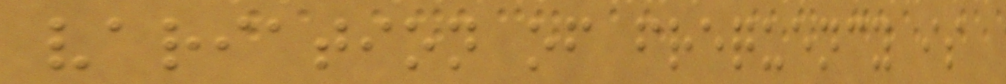variation of frequency is
